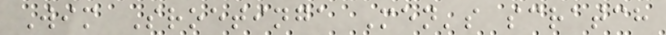Wim Sroetinga Men's scratch
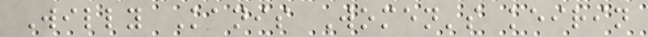Willy Kanis Women's keirin
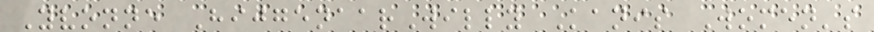Yvonne HijgenaarWilly Kanis Women's
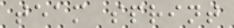team sprint
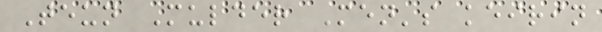Teun Mulder Men's keirin
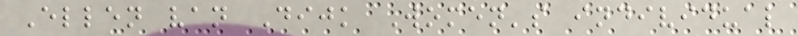Ellen van Dijk Women's individual
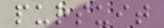pursuit
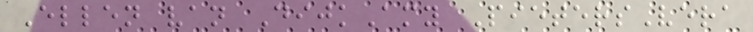Ellen van DijkAmy PietersVera
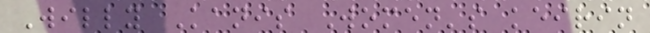Willy Kanis Women's keirin
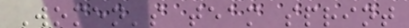Women's team sprint
